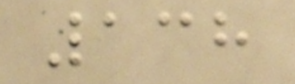138
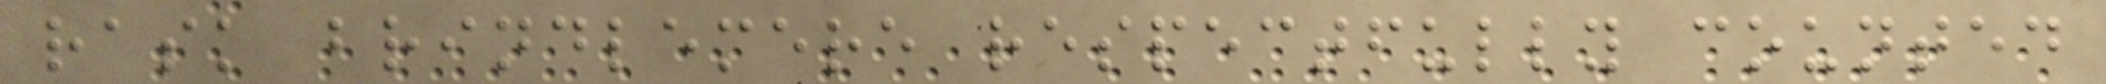rask brindlemere respectfully counted
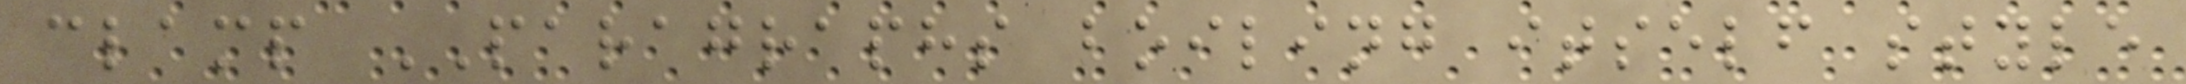clamp PARAGRAPHS boiling itself style
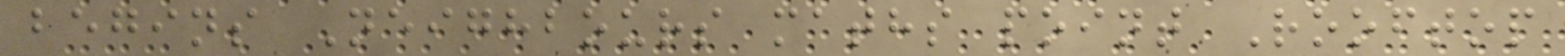begins Neighbours maths point Rooftop
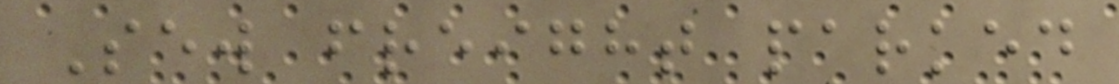Sew freight parked
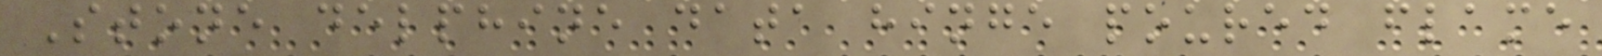Stone delphine data hinge poured flame
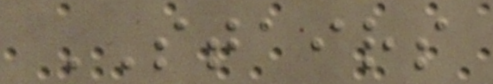STAIRS
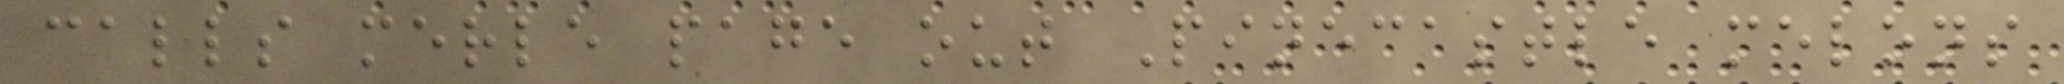calls merle page out Pinecastle melons
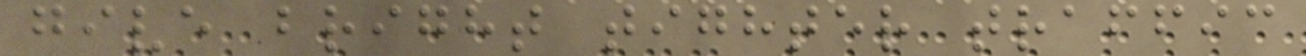give bright tighter traffic
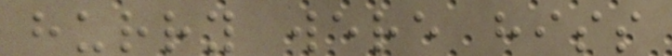hurry were hiss
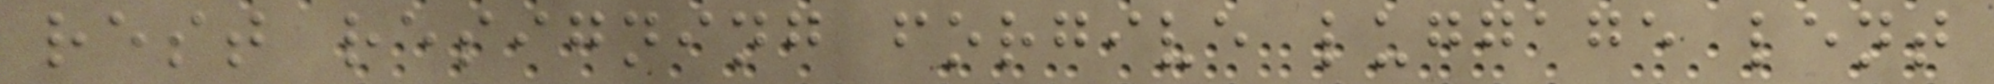rest resigning forgive luggage lent
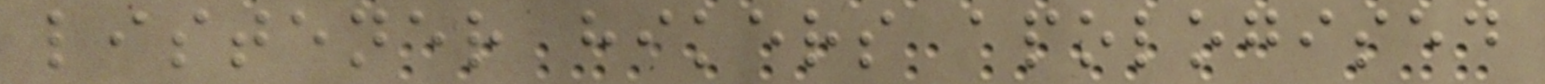listener hikers apologised
